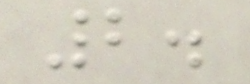2.
